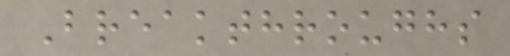Breakthroughs
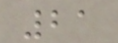21
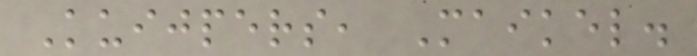Kuijpers, Maikel.
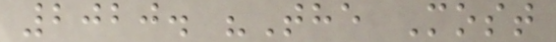2020. "The Most
